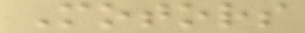Motors
